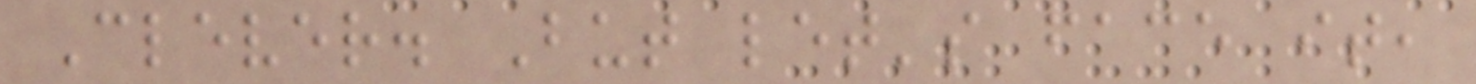Clever. But let's face it,
